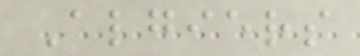Algiers
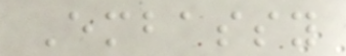Embassy
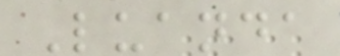Luanda
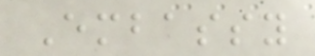Embassy
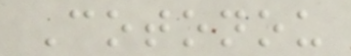Cotonou
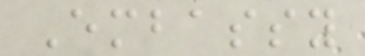Embassy
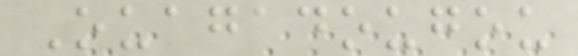Ouagadougou
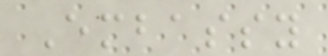Embassy
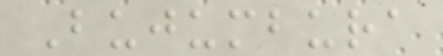Bujumbura
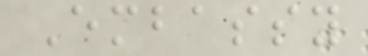Embassy
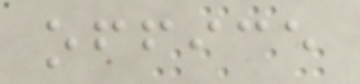office
